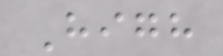High
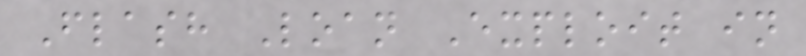Flash Loan Exploit in
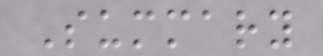Summary
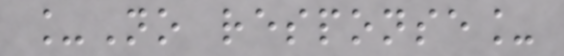_No response_
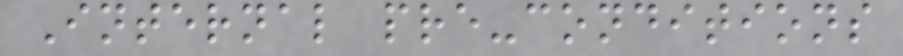Internal pre-conditions
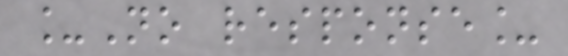_No response_
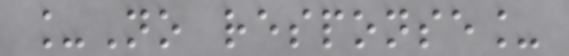_No response_
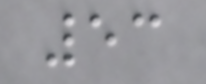53
